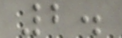2.
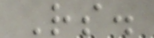Rs.
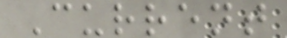Current
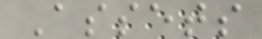Assets
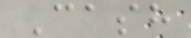Cash
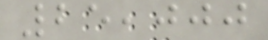25,000
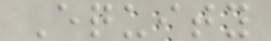Equity
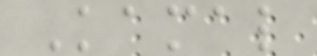Kamal
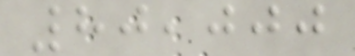80,000
